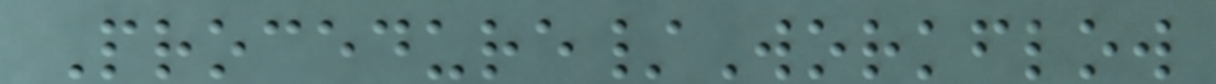Procedure/Workflow
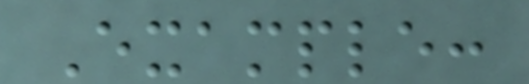Example:
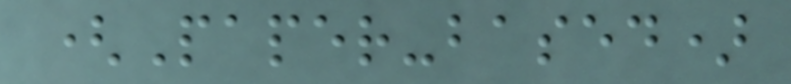(Paper-based)
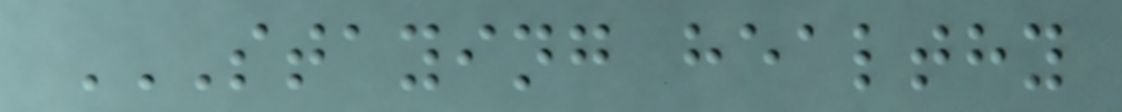STAYING HEALTHY
